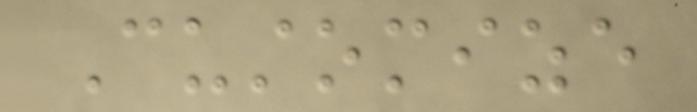Customize
